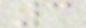3
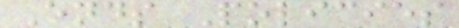Ends Policies
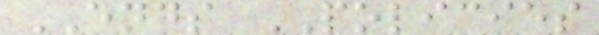ENDS POLICIES
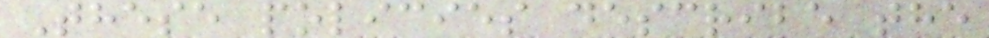These policies describe the
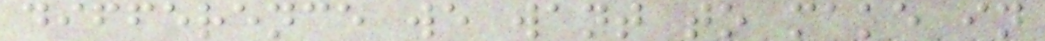difference we want to make in
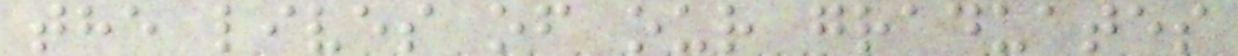the lives of our graduates
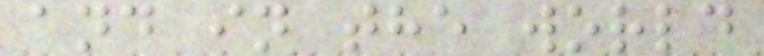and in the world
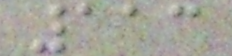113
